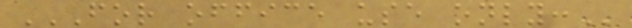FOR OFFICE USE ONLY:
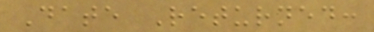Date Returned:
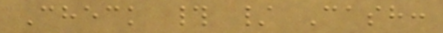Check # / Cash:
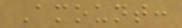Amount:
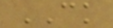CK
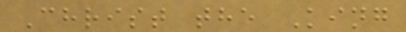Christ the King
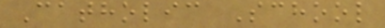Catholic School
